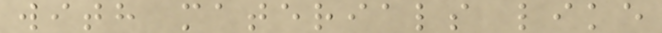with materials like
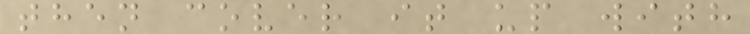then cover it up with
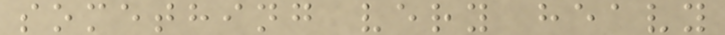something very heavy
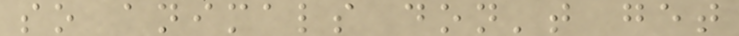so animals don't get
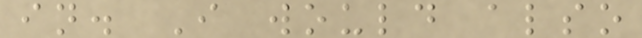in. I would also
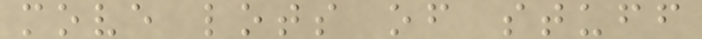move lots of stuff
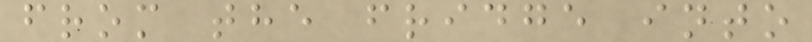from the fridge into
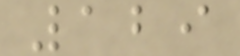129
